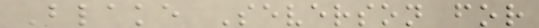Blake Severson for
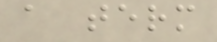a term
